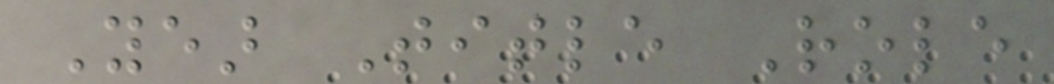Year Title Role
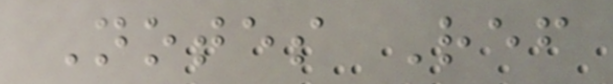Notes Ref
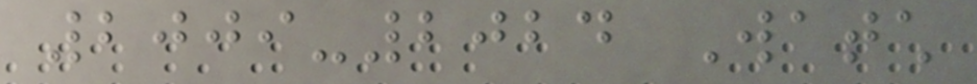2009-2024 Watch
